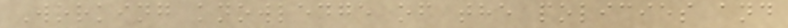Working knowledge of the policies and
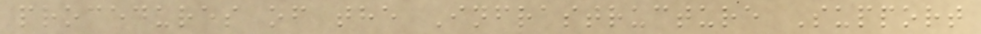procedures of the Infrastructure Support
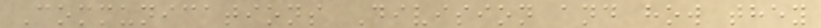Communications Division and how they
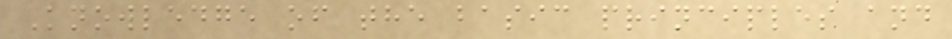Knowledge of the basic principles and
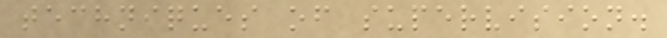techniques of supervision.
